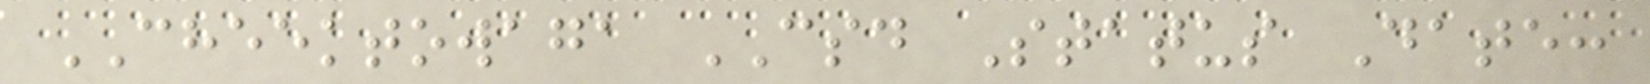CHEEKTOWAGA CSD Status Date:
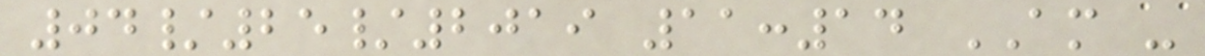04/25/2019 11:14 AM -
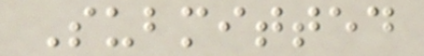Submitted
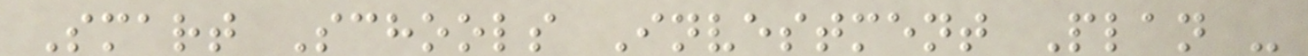Smart Schools Investment Plan -
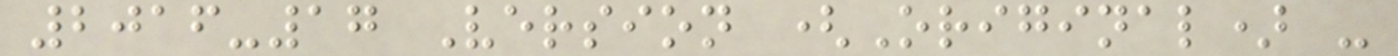2016-17 Version (Original) -
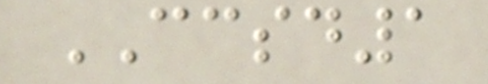CCSD1
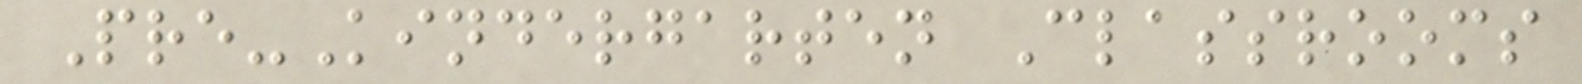Pre-Kindergarten Classrooms
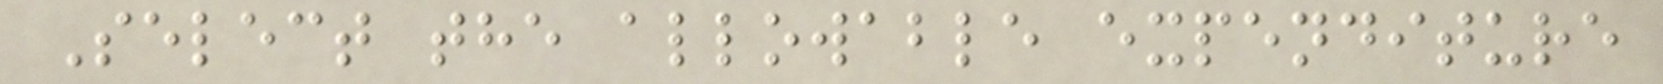Select the allowable expenditure
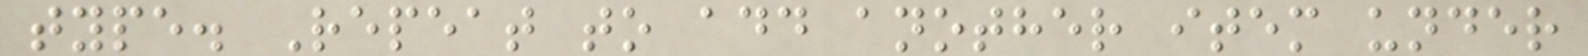type. Repeat to add another item under
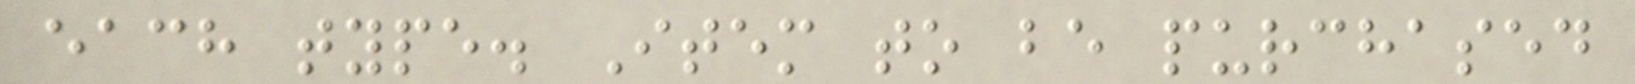each type. Item to be purchased
